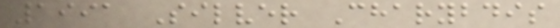1991 Silver Charybdis
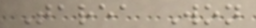Tarea Won
